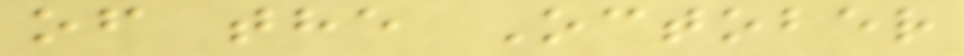of the October
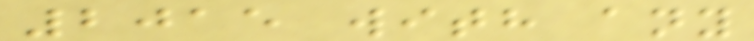2015 with any
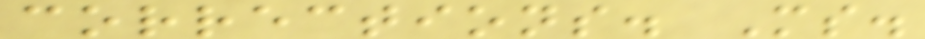corrections. Ms.
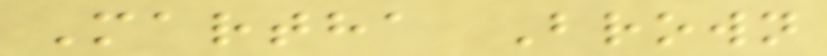Martha Brown
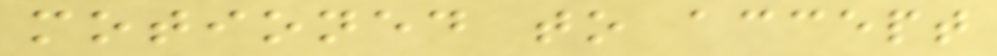motioned to accept
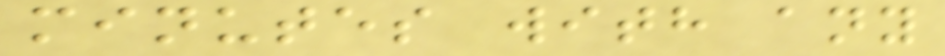minutes with any
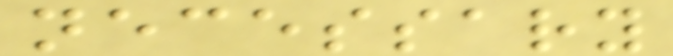necessary
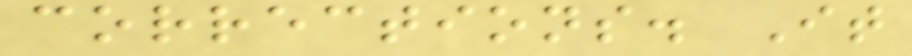corrections. It
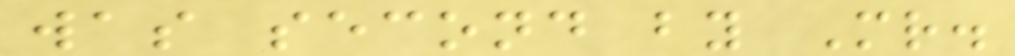was second by Mr.
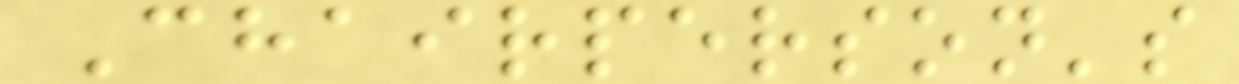Chairperson's
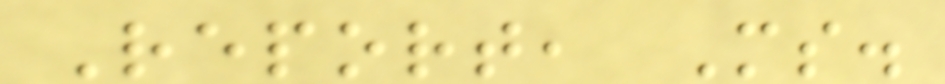Report, Ms.
